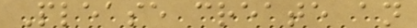Please create an
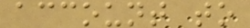account to
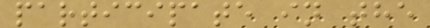participate in the
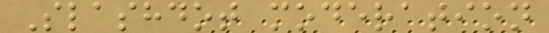Slashdot moderation
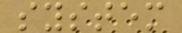system
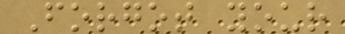Forgot your
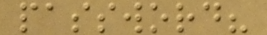password?
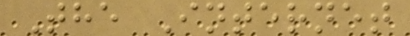The Internet
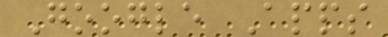Google Apps
